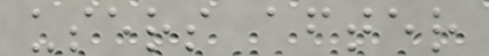users after
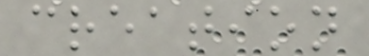creation
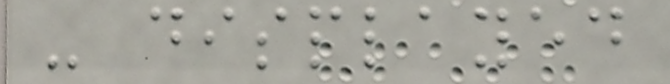- displayed
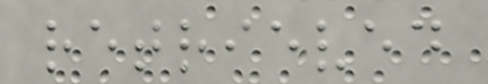retrieved
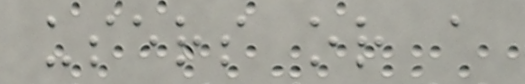users or a
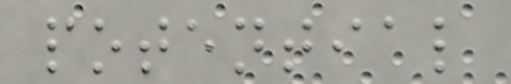potential
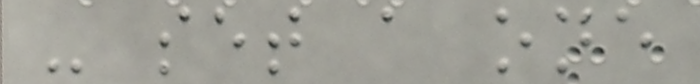- set a one
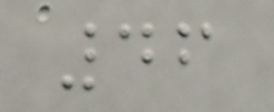46
